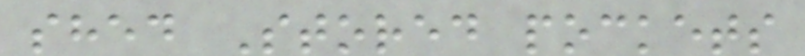shed Stored pockets
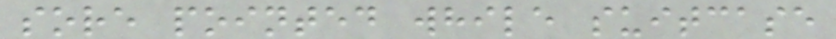sore pointed while suitcase
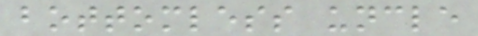bottomless uncle
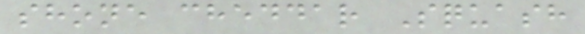shone cheddar Squash
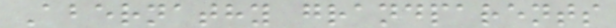Abernathy grandparents
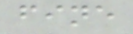fine
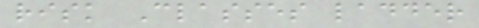risk Classes ladder
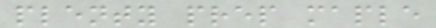plenty prep maple
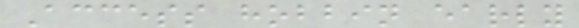Access hobbin early
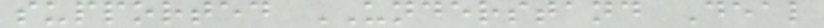supported UNDERSTAND Deal
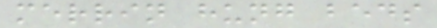merrin hung beds
